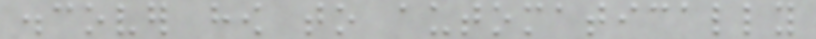discover how to automatically
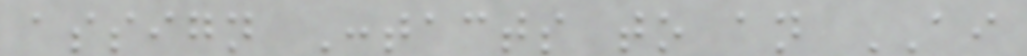assign Contacts to an AI
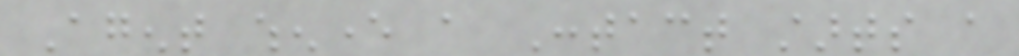Agent whenever a Contact starts a
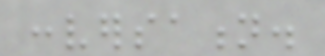conversation.
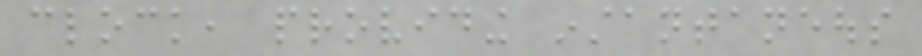clock, providing instantaneous
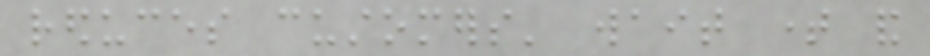reduces customers' wait time and
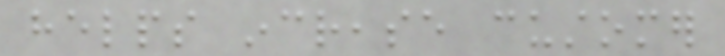helps increase customer
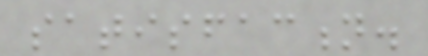satisfaction.
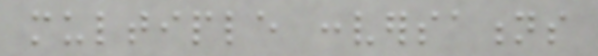multiple conversations
